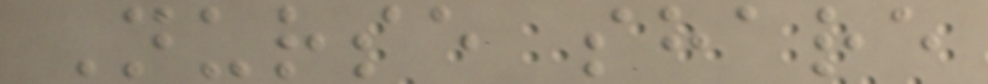Nurse share
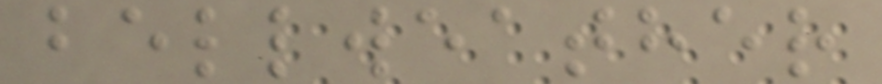bellweather
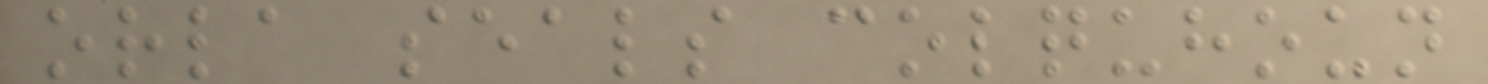orla seals colquhoun
